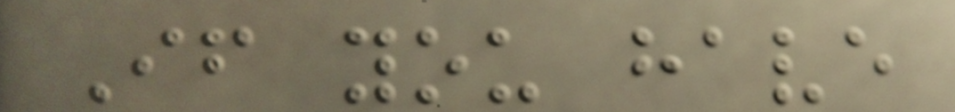If you have
